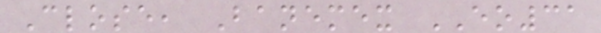Close, Banemex EO31
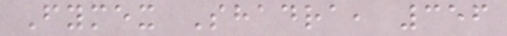Fymex Shadra, 356
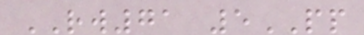RW71 5PP
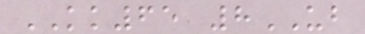KK65 8UB
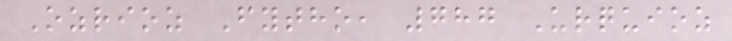Ozrioz Fytho, 787 Urquioz
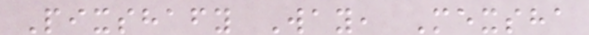Pixshafy Way, Mexsha
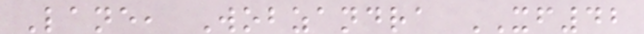Lane, Wobzandra XF42
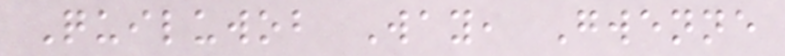Quiluwob Way, Gwenne
